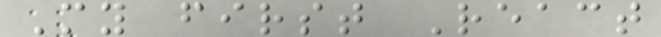My first React
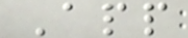App
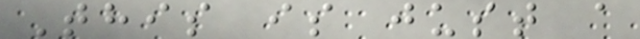This is just a
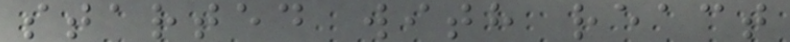started with react
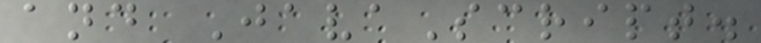and JavaScript.
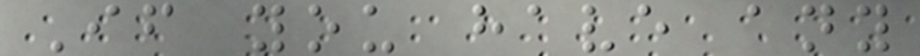If you have any
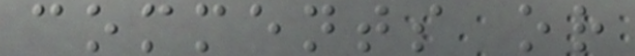comments or
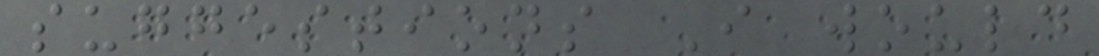suggestions I would
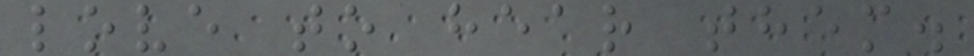love to hear them.
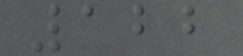122
